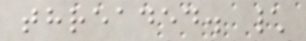threaded. \
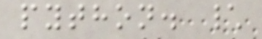python. \
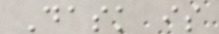Dask is
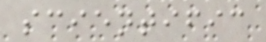scientific
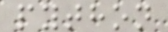python
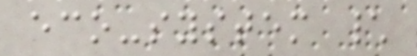eco-system \
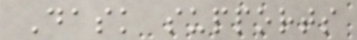Dask supports
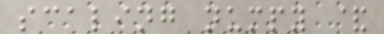scaling numpy &
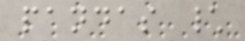pandas \
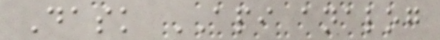Dask API analog
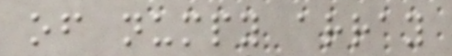of numpy array
